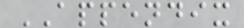APPENDIX
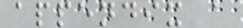appendix a
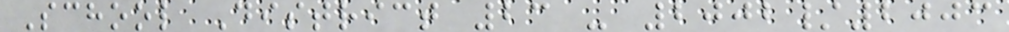School District 23 - 2002/2003
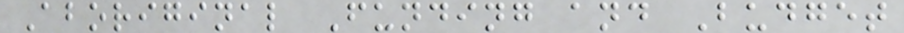Aboriginal Funding and Budget
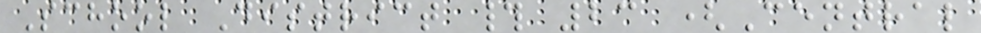School District # 23 (Central
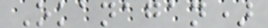Okanagan)
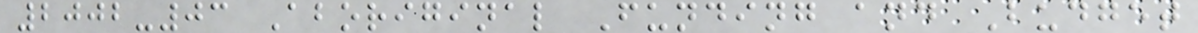2002-03 Aboriginal Funding and Budget
